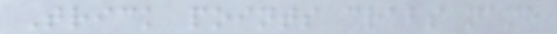Trick points crabs name
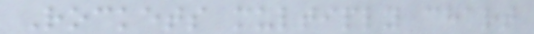Rockets multiply chart
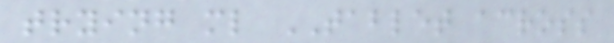trying ml TABLET across
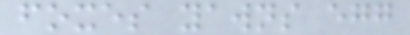foxes yawns egg
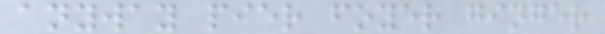anyway pier foyer ginger
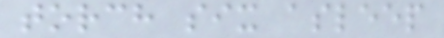torch six asleep
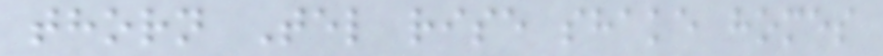thorn Tel rise shake homes
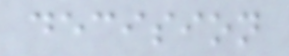decision
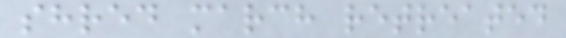shred march retreated
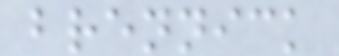brennick
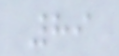89
